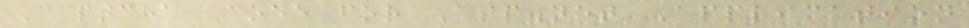Captcha Code for Asp.net Application
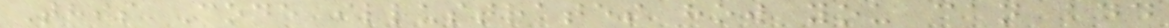This Code illustrates how you can add
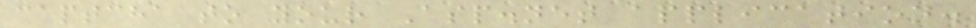captcha to your Asp.net application.
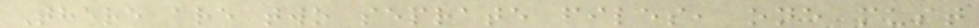There are two seprate files, one must
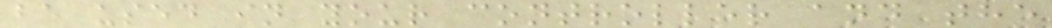be used in your controller and the
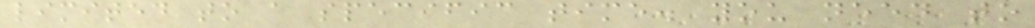limited to a specific time. you need to
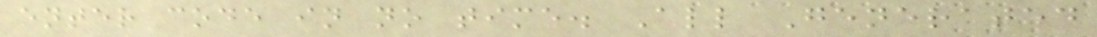enter code in no time. All Generated
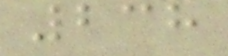238
